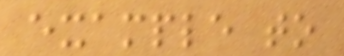example to
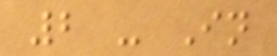2 - In
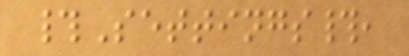#Settings#,
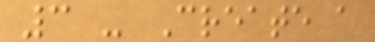3 - Create a
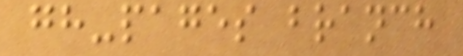gh-pages branch
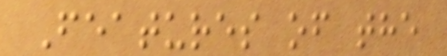Features of the
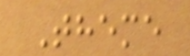Theme
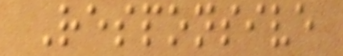Responsive
